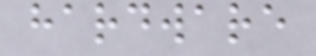hardware
